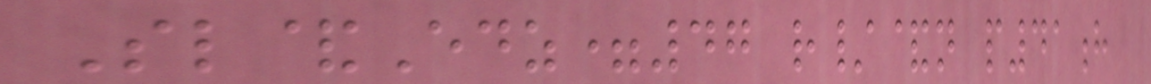Sl&Edz=47 r/&n p41h
